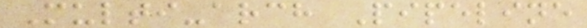Multi-arch Pipeline
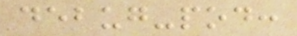debug-pod:
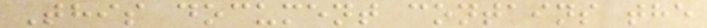This document contains the
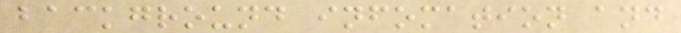background infomation and
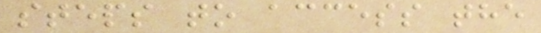steps to access the
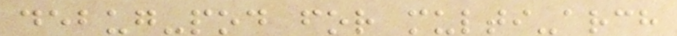debug-pod for multi-arch
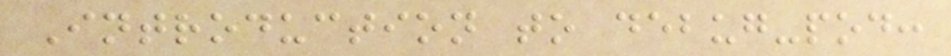Introduction to debug-pod:
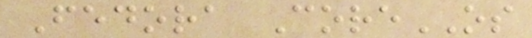Fedora CoreOS
